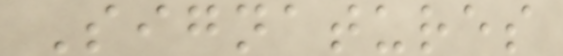Signatures
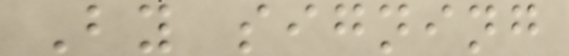By signing
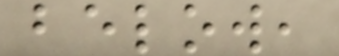below,
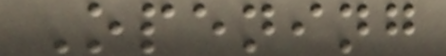Opening
